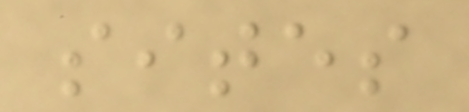sites
